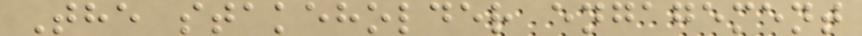The stakeholder engagement
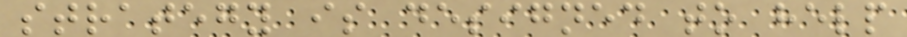strategy is designed to help
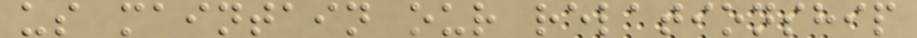us maintain our relationship
